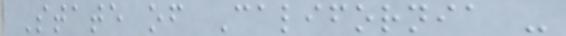State of California -
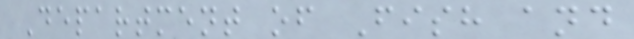Department of Fish and
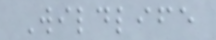Wildlife
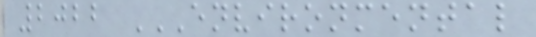2022 ENVIRONMENTAL
